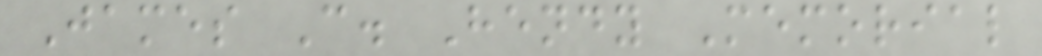James C. Hendy Memorial
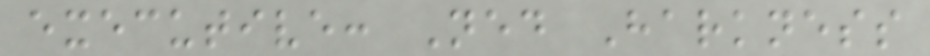executive: Ned Harkness
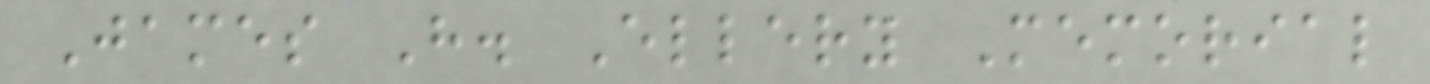James H. Ellery Memorial
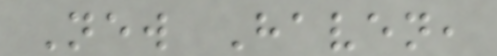New Haven,
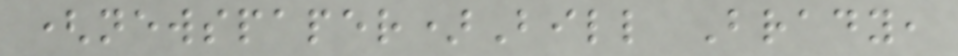(newspaper)Bill Brady,
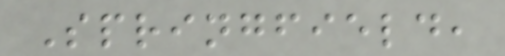Springfield,
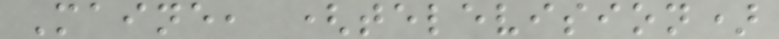Maine, (television)
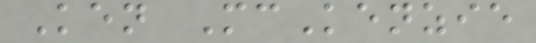Ken McKenzie
